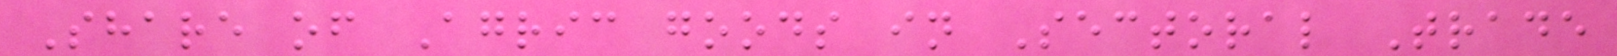Share of Agric goods in Sectoral Trade
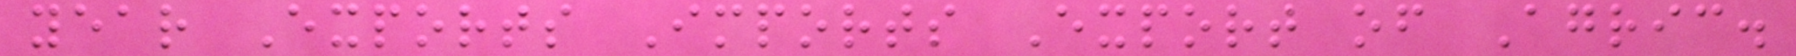year Exports Imports Export of Agric.
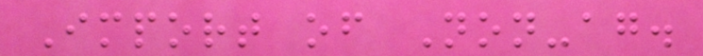Import of Non-ag.
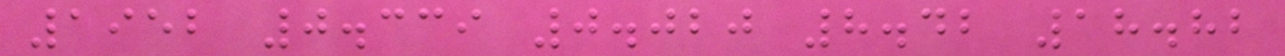1952 0.339 0.020 8.42 18.82
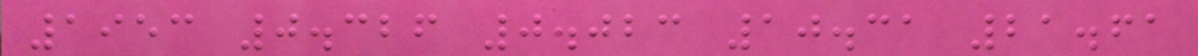1953 0.326 0.023 10.31 21.61
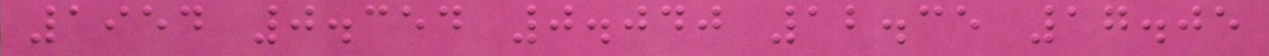1954 0.354 0.040 12.35 17.05
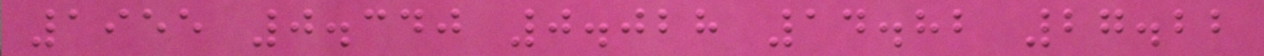1955 0.340 0.028 14.82 27.22
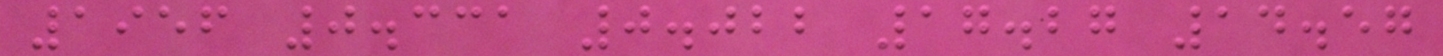1956 0.331 0.022 17.27 14.57
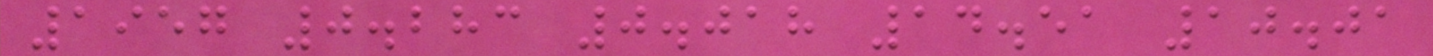1957 0.283 0.018 14.51 10.01
